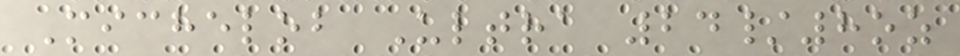Michelob Ultra 24/8oz
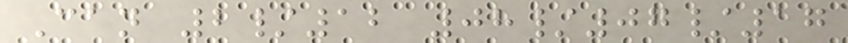Can 2/12 08/07/17
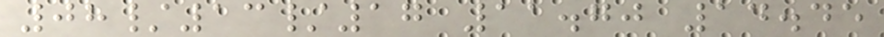08/13/17 11.70 14.45
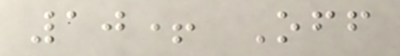10+ Off
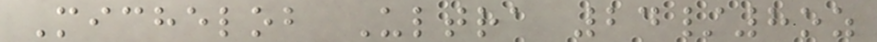Michelob Ultra 24/8oz
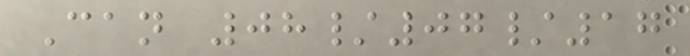Can 08/07/17
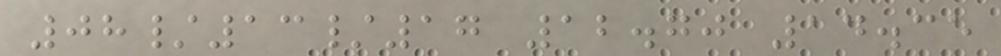08/13/17 12.70 14.35
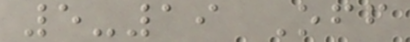5-19 Off
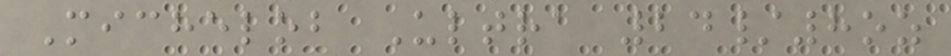Michelob Ultra 24/8oz
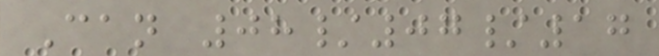Can 08/07/17
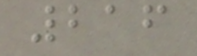216
